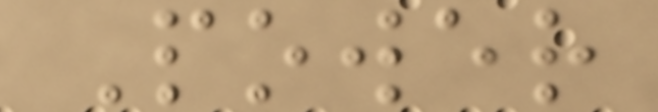Power
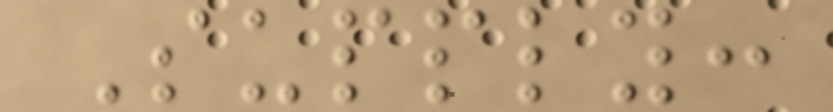Supply:
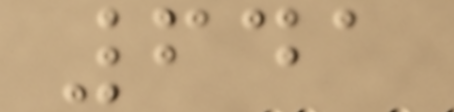641
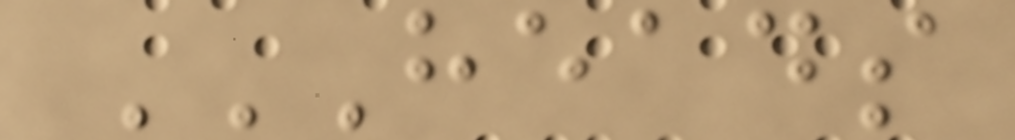HEADS
